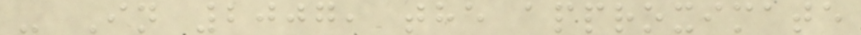- In 2007, the approximate
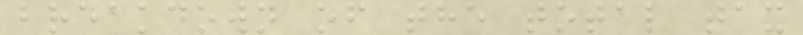breakdown of the total tax
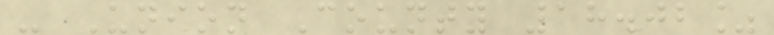- Union County 18.02%
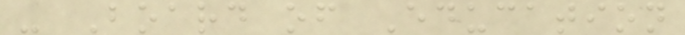- Board of Education
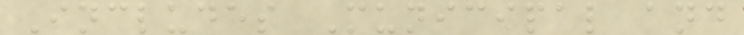Includes Municipal and
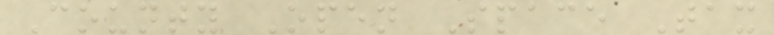County Open Space Tax
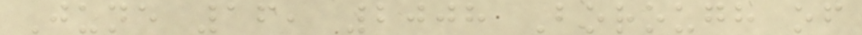June 16, 2008 Borough of
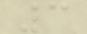3
